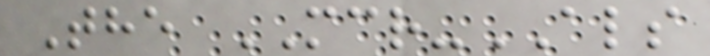The MCR-ALS
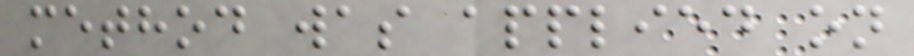method was applied on
